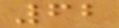62
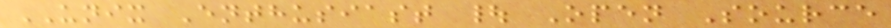UNIX Enthusiast | Open Source
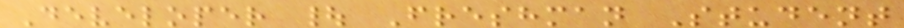Developer | Freshman Student
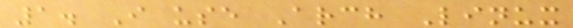1. I use Arch Linux
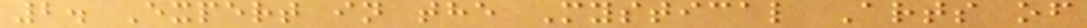2. Expert in the Mystical Arts of
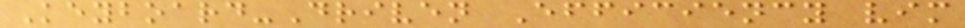Keyboard-Driven Efficiency vim
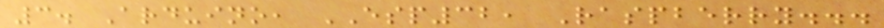3. Arduino, ESP32, Raspberry...
